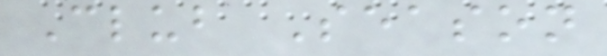Club Season
